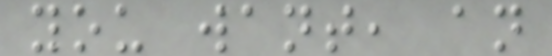you want, an
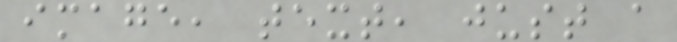image, text, just a
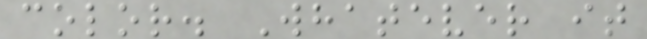color. Whatever it
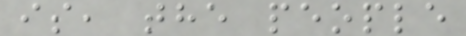is, the people
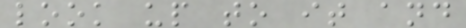look up to it and
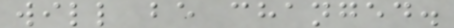will be changed.
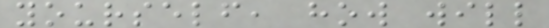yourself, how will
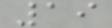19
